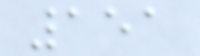151
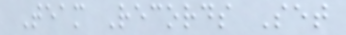Team Records Set
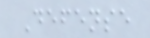Defense
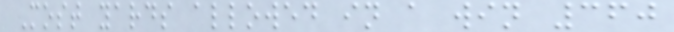Most yards allowed in a win 360
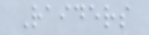Raiders
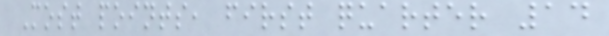Most points, first quarter 14
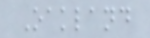Oakland
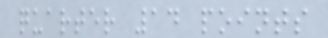quarter 14 points
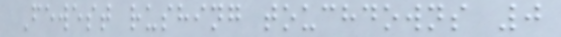Fewest rushing touchdowns 0
